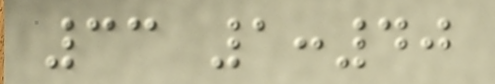33 1:40
